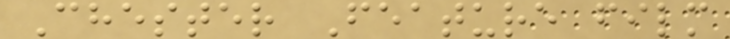Chester Feature film
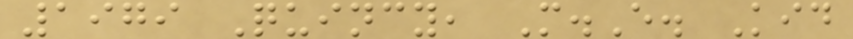1979 Quincy, M.E. Kid
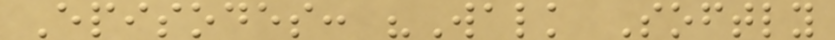Episodes: "Walk Softly
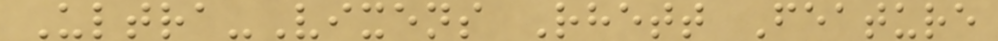Ultra-Vixens Rhett Feature
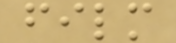film
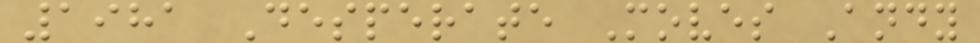1981 Desperate Moves Andy
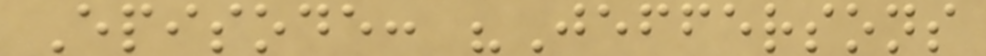Episode: "Jeffersons
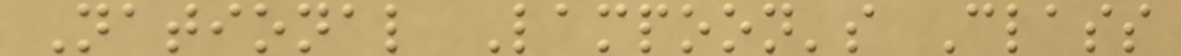National Lampoon's Class
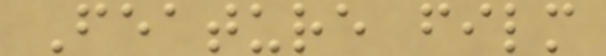Feature film
